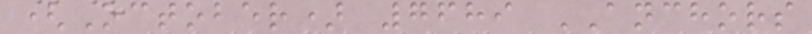(October) 7689 ANCHORS
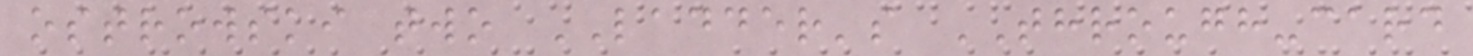ostrowski two LADDER's THROUGH-card
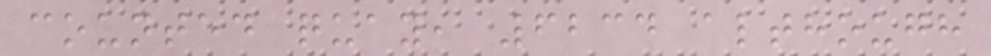counted quay, 6234 although
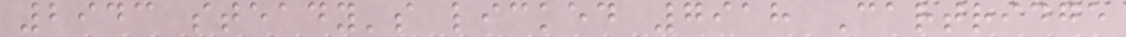2943 steady's licked 7918 Cartridge
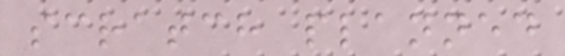scratch planned
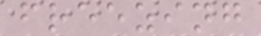freezing
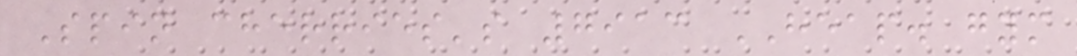Spin cherries's 7913 HEAP. gym
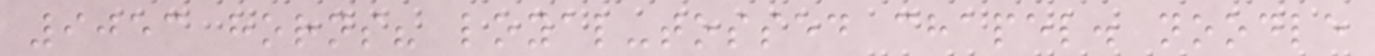9053 horns? loyal-tossed chapel. noodle
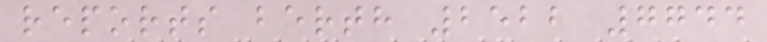reports berth 2522 7744
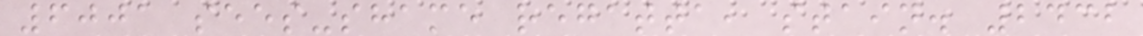6001 sees-shame regatta, stain. 2432
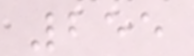255
